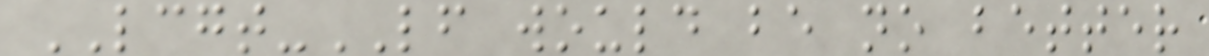LCGT-LF would be no better
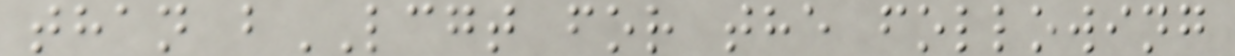than bLCGT for the following
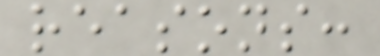reasons:
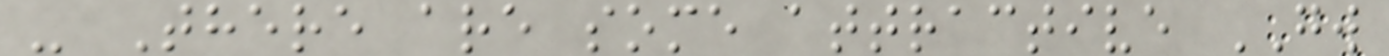- There are some attractive GW
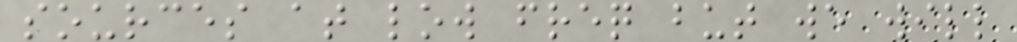sources at low freq but we will
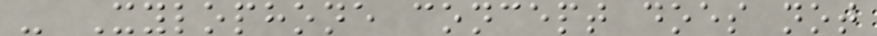- Xylophone concept does not
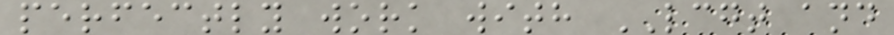perfectly work with LCGT and
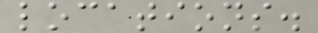locations.
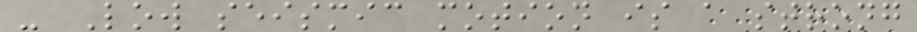- Low seismic motion is a strong
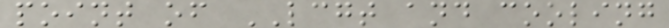point of LCGT and cooling
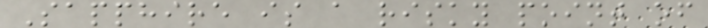Sapphire is a risky point of
